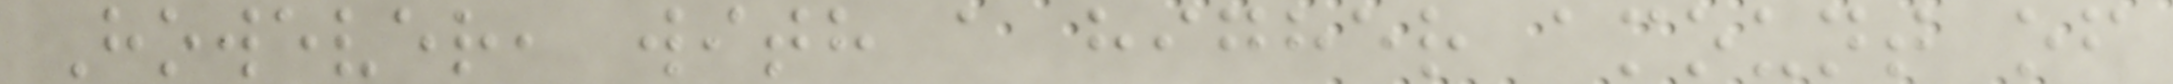However, with a higher amount of
